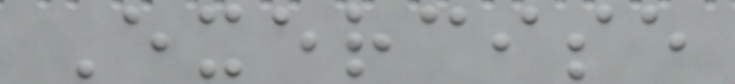Exercise
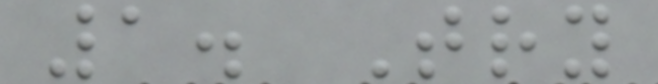1. Try
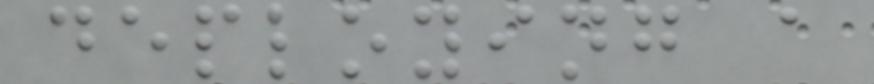deploying a
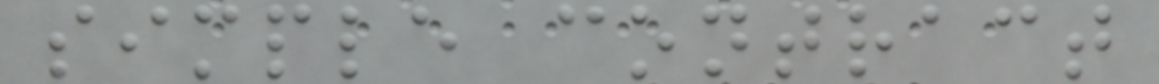simple contract
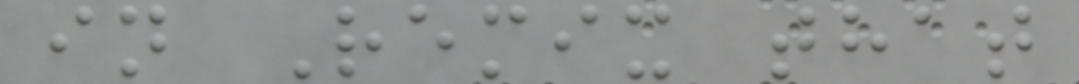in Remix that
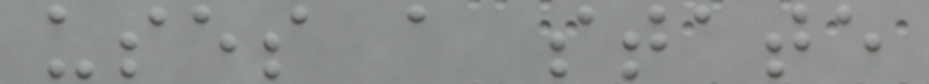uses a state
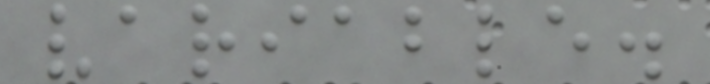variable.
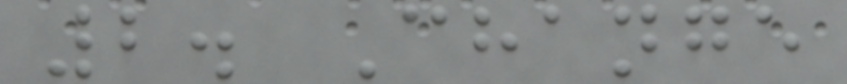2. Change
